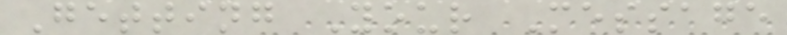Getting Your Message
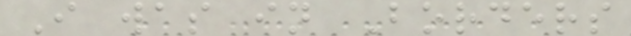I was in Borders
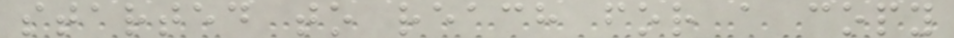started to reach for a copy
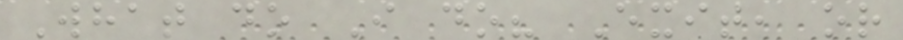What do I do? Exit, or
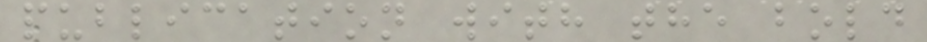publication with the bold
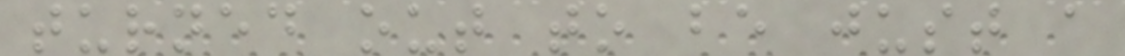turned out to be just a
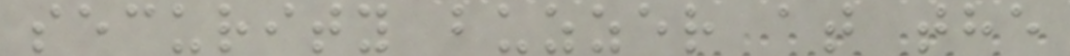security buzzer at the
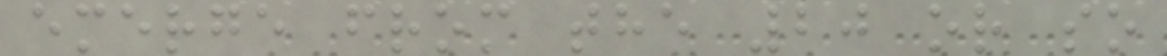emerge from the 20 or so
